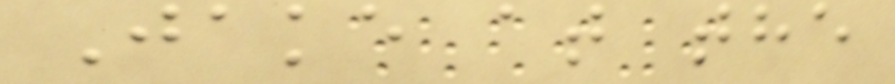Jake at the
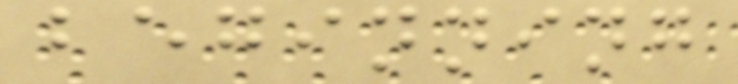beginning
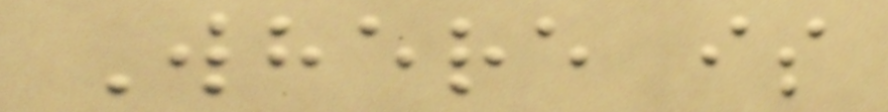Where is
